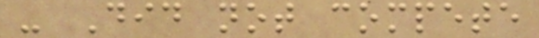- Did not compete
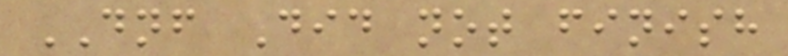DNF Did not finish
